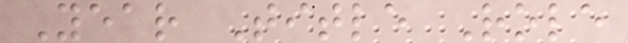Year Title Role
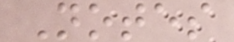Notes
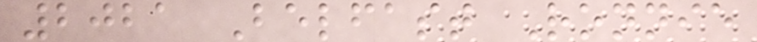2021 Belfast Ronnie
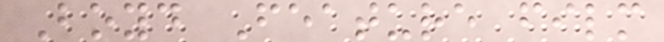Boyd Feature film
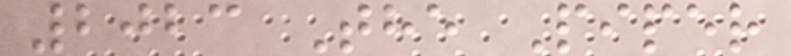2023 The Piper
